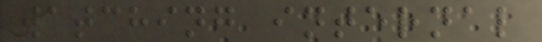watching internal
